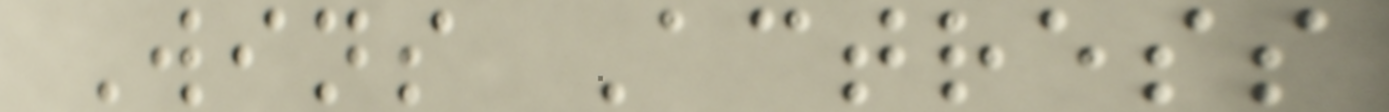Wins Actress
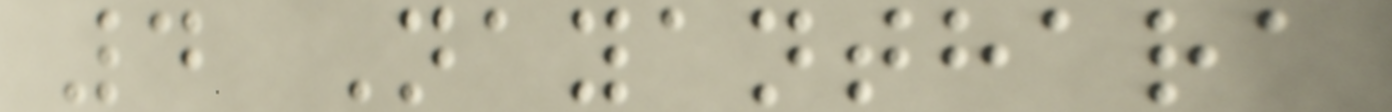4 Nayanthara
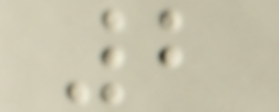2
